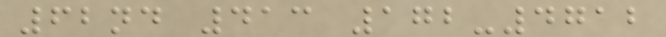62nd 413 172-4712
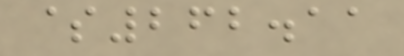$262.11
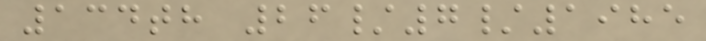134th 26/7/1985
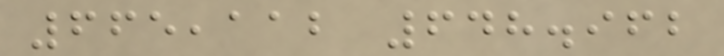665,112 648.962
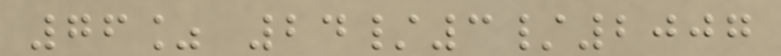76% 24/3/2007
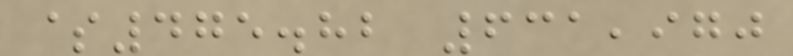$475.82 631,970
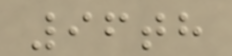96th
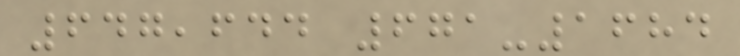647,644 671-1684
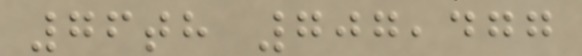76th 707,477
